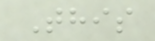This
